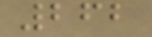262
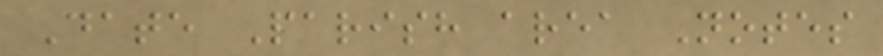Date Parish area Notes
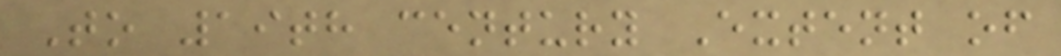To 19th century Extent of
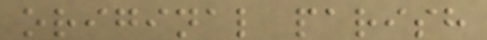original parish
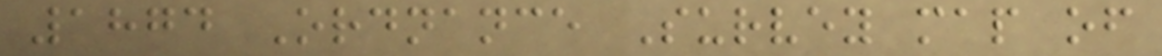1874 Ordnance Survey map of
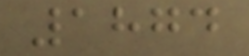1874
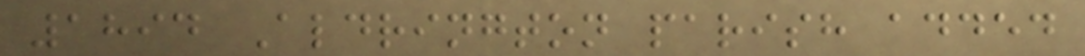1894 Aldrington parish added
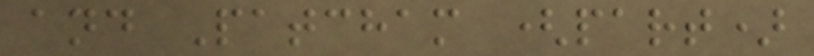and Patcham (part)
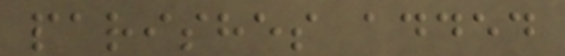parishes added
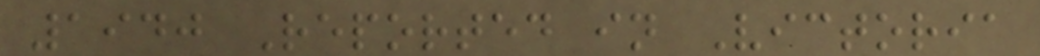1940 Reported in Victoria
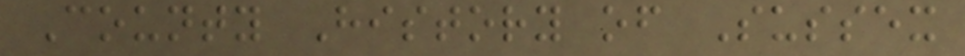County History of Sussex
